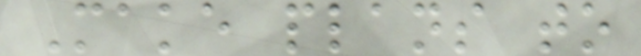Make plans to
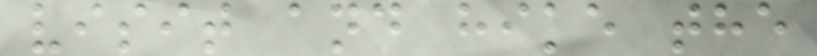visit and hike the
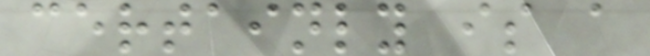certainly is a
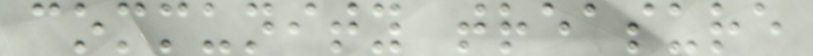community treasure
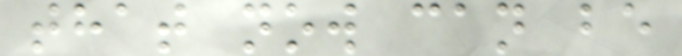that now can be
